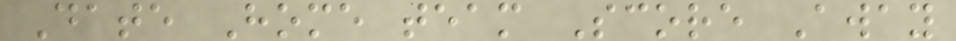Date Home team Score Away
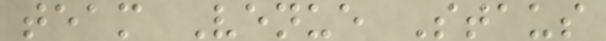team Venue Staus
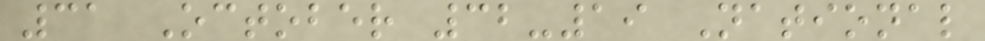31 October 32-19 National
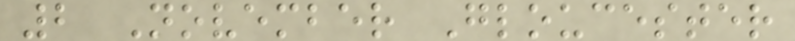2 November Gloucester
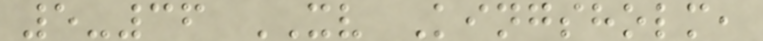5-36 XV Kingsholm,
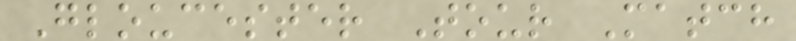Gloucester Tour Match
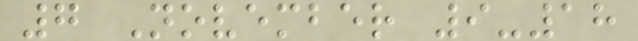7 November 9-18
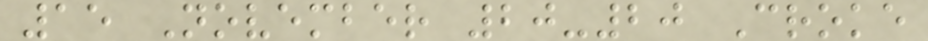15 November 20-20 Croke
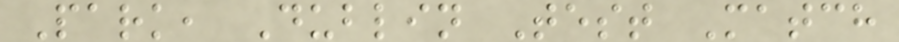Park, Dublin Test Match
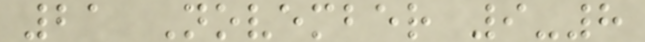21 November 9-8
